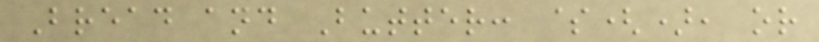Bread and Butter: $(), or
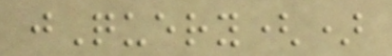jQuery()
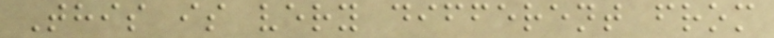This is very different from
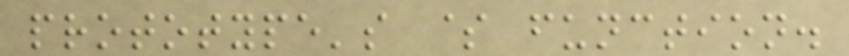prototype's $ function.
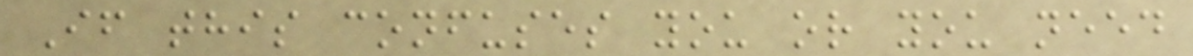If this confuses you or you need
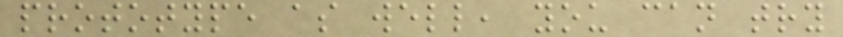prototype as well, you can try
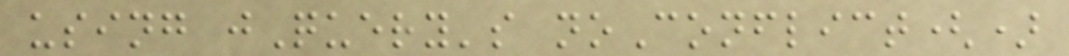using jQuery's noConflict()
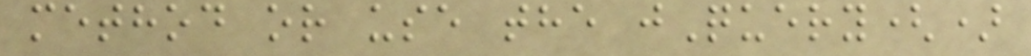method or use the jQuery()
